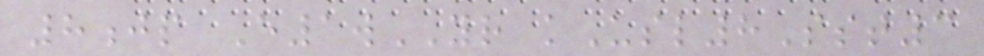8jp E1wYR kUsl8Sst3
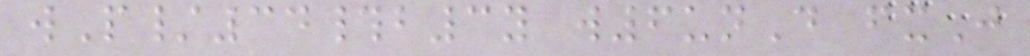wP/34#b3y w6unD fxJ
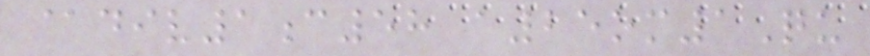@div1c58 a25om1Qu
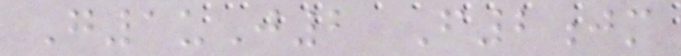G1uJ2 F2jm
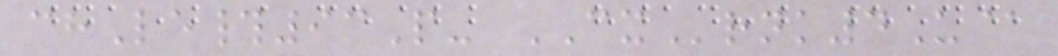chLe#93P- CXrnk4U@
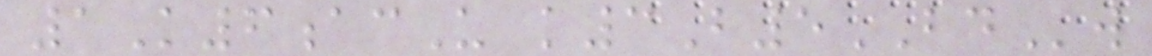1K6acU k3B5BDw
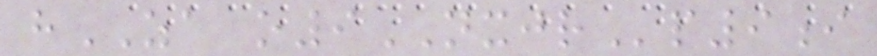hZA o9NXJRp9i
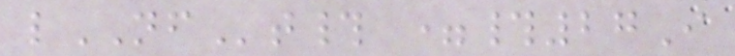lNFt# =#27I
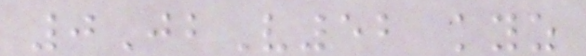0JbV52 kyz
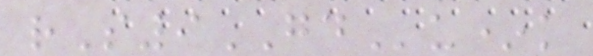rS9GDu*k
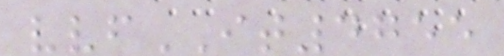vvfIT4755
